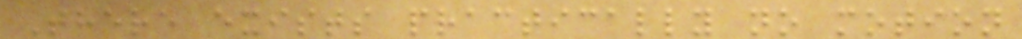There exists practically no motion
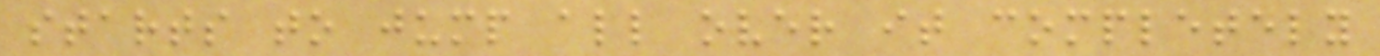starts to jump all over it completely
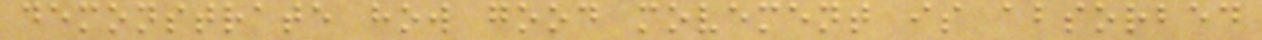demonstrate how good movement is absorbed
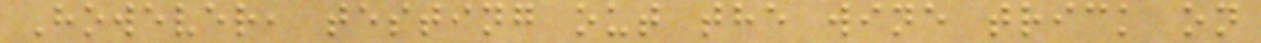However, testing out the wine trick on
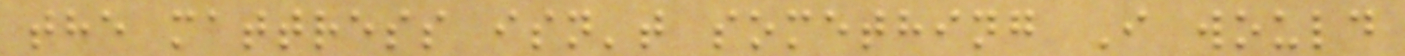the mattress isn't something I would
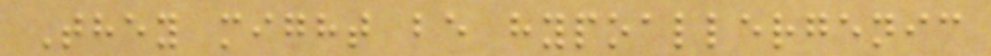They might be hypoallergenic
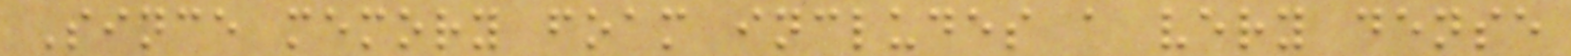Since memory foam includes a very dense
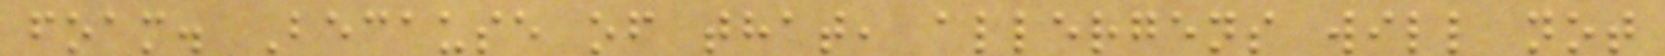foam. Because of that, allergens will not
